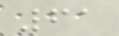61
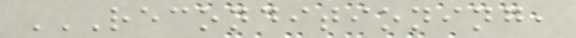RECONDITIONING,
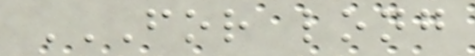FOR LONG
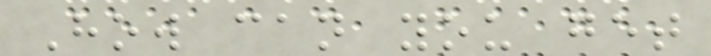How can you get
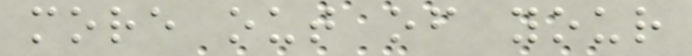more out of your
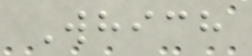Which
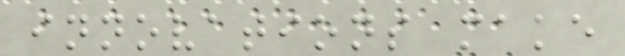innovations make
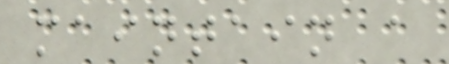maintain a
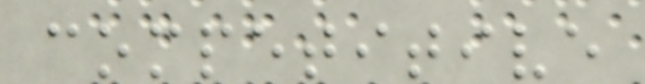competitive
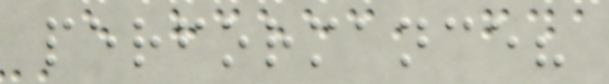performance?
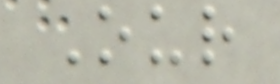Our
